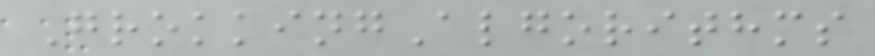GrokkingAlgorithms
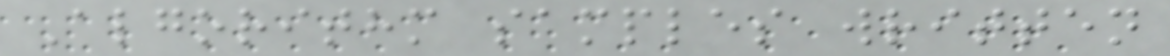Algorithm samples written
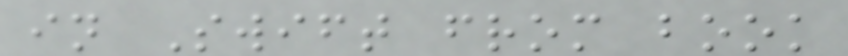in Swift from book
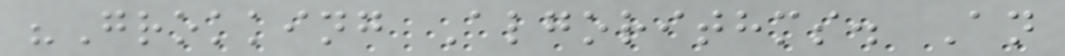"Grokking Algorithms. An
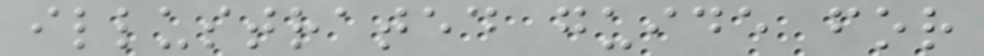illustrated guide for
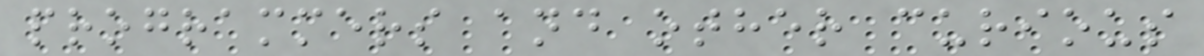programmers and other curious
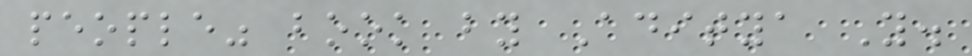people" book by Aditya Y.
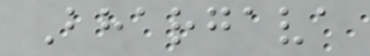Bhargava
